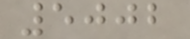5002
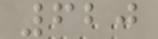620
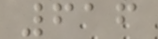616
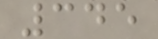345
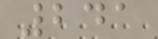241
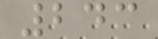243
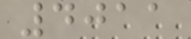4011
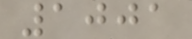1001
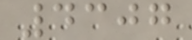4307
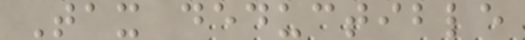Tax deductible
